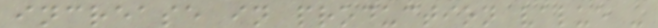increase in production value -
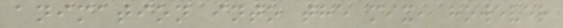animation into the mix, however
